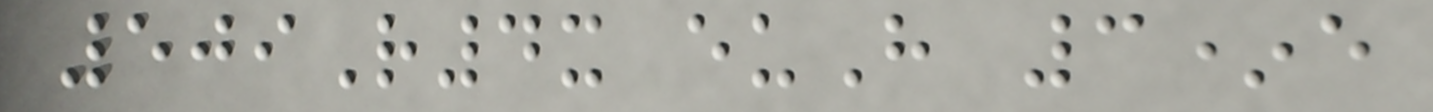509R4x euH 3*e
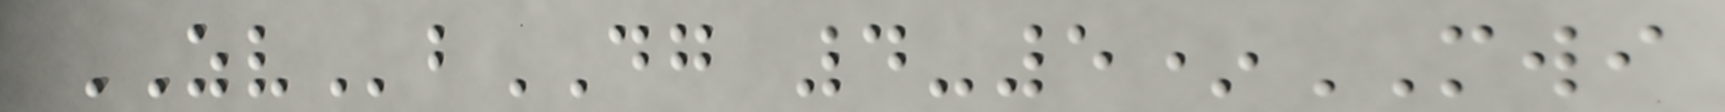ZVbDG 4-5*MWI
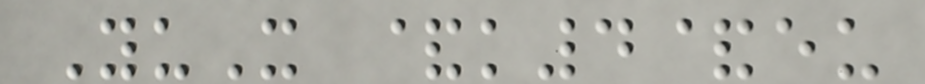YuX &k4&eu
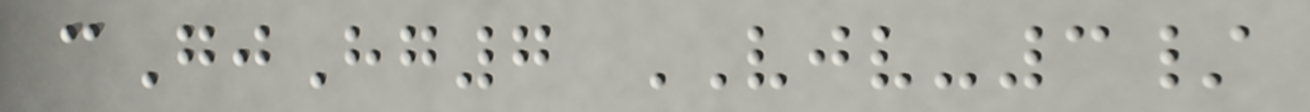cGjHg7 VJV-3/
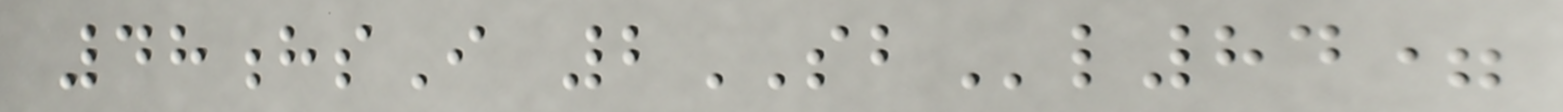48hsI 2SBl84=
